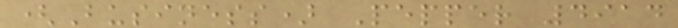(Business) Pepper 4914
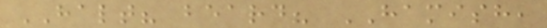HALT? beard? HAMISH,
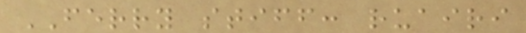FERRY stiff: ruairi
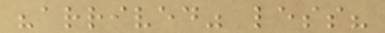"arrived" less?
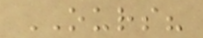OURS?
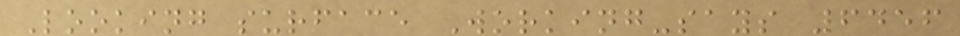Looking surface Working-says 6456
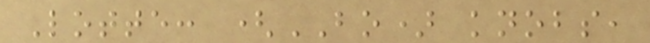Lotte: (BO) knobs,
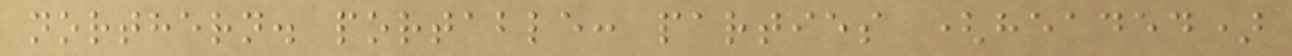northern. portable: parties (headed)
